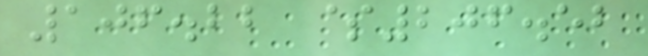106.22 $206.52
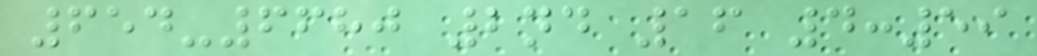654-6680 2nd 16 4:59
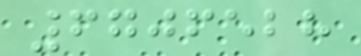6706528
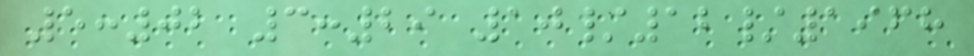5:02 3:29 10/12/1968
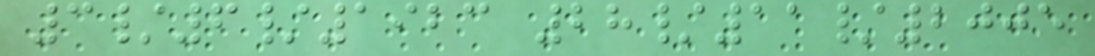3/6/1923 28/11/2005
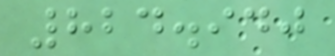824.940
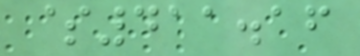$411.16
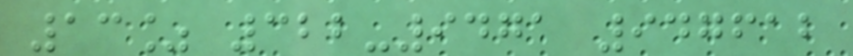13% 322-9471 947612
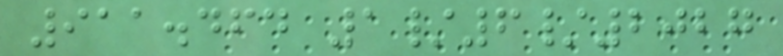911.464 1/6/2027
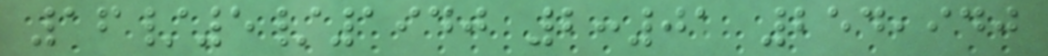16/5/1940 2:01 254,940
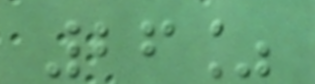26%
